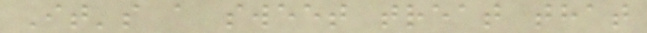It's a sweet treat that
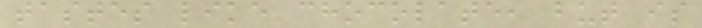tastes like chocolate, but is
